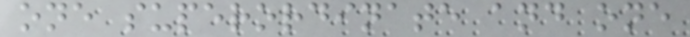one superordinate and one
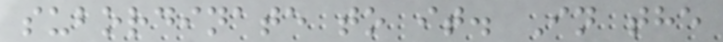subordinate to it. In the
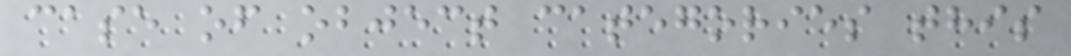case of object categories this
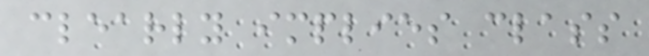clearly implies class
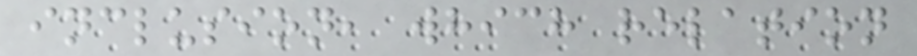inclusion, which relation
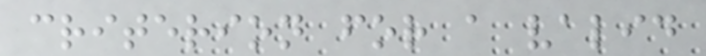criterion for a valid
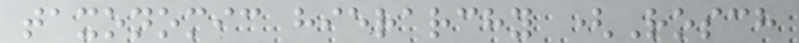taxonomic hierarchy (Rosch
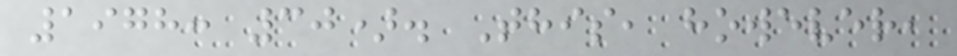1978: 30). This, however,
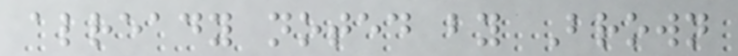already noted by Brown
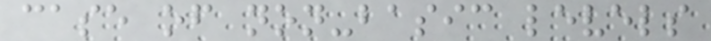case of non-basic levels
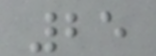25
